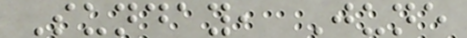Sunday, June
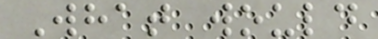What would
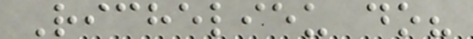Richelieu do?
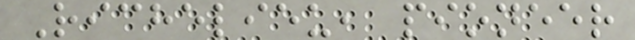Richelieu, pioneer
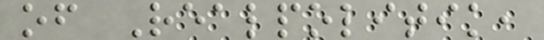of Realpolitik,
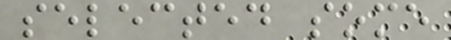selected some
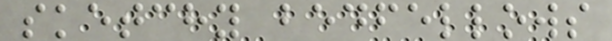sketchy bedfellows
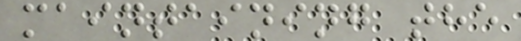maintaining the
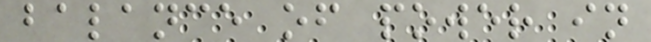balance of power in
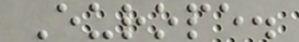Europe.
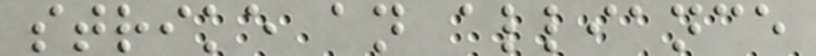strike an alliance
